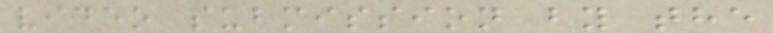video submission by the
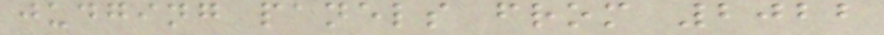judging panels from 2022
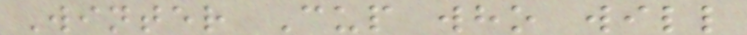Winter Cup who will
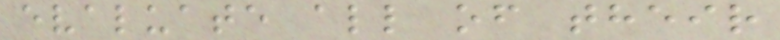evaluate all of their
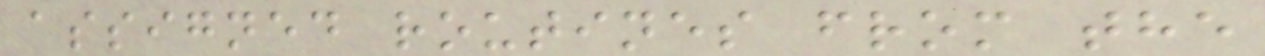assigned routines from the
